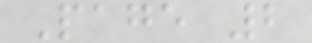Page 2
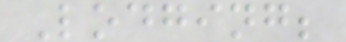Lodging;
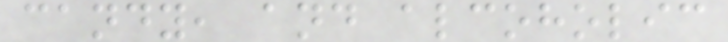candy, and alcoholic
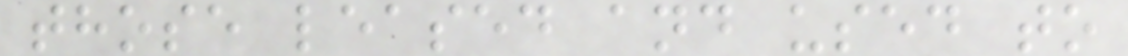those leased and used to
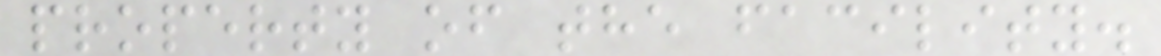property of the facility.
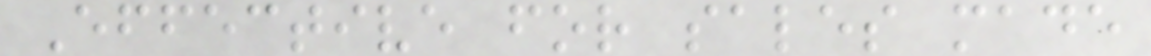Effective for sales made
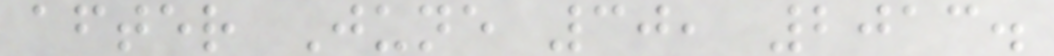after June 30, 2013.
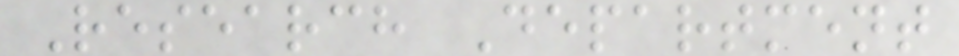Research Department
